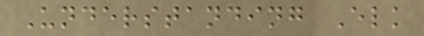Understanding Elk
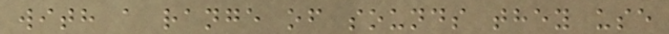with a range of sounds they use
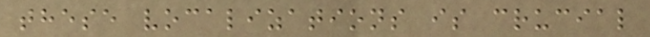these vocalizations is crucial
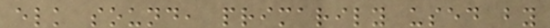elk sound, primarily used by
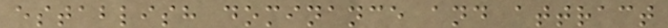establish dominance and attract
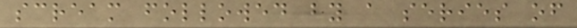scream followed by a series of
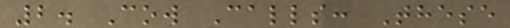2. Cow Calls: These
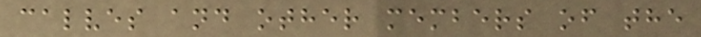calves and other members of the
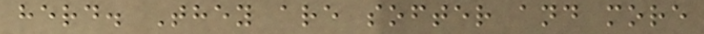herd. They are softer and more
